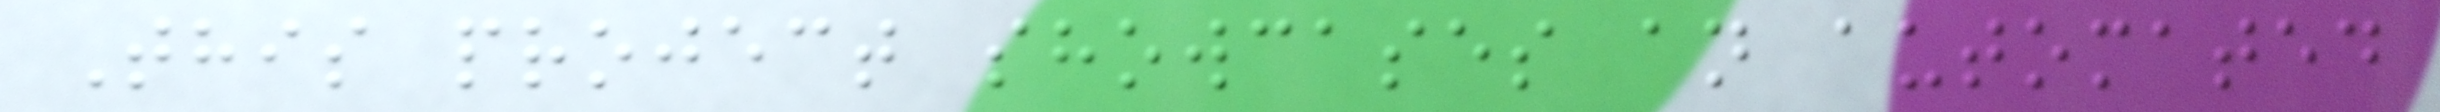This project showcases an automated
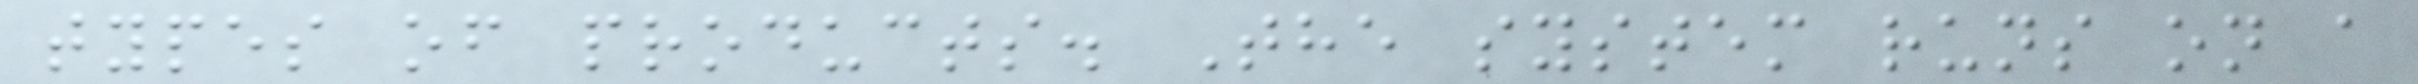types of products. The system runs on a
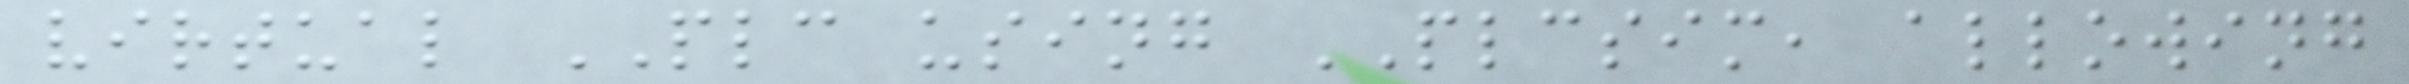virtual PLC using PLCSIM, allowing
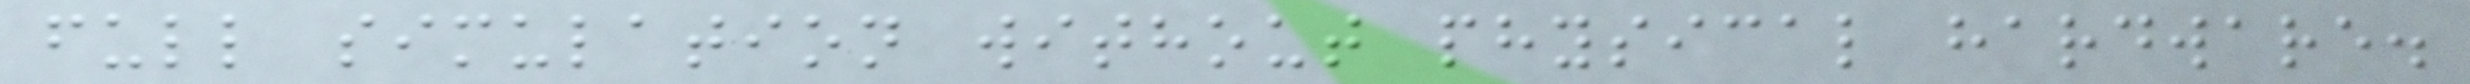full simulation without physical hardware.
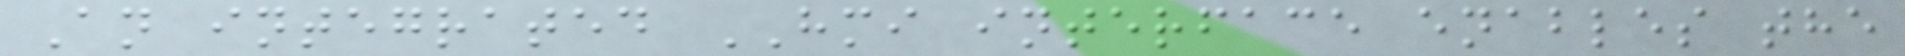An integrated HMI interface enables the
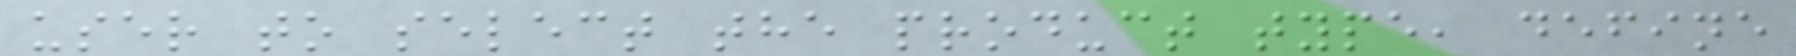user to select the product type, define
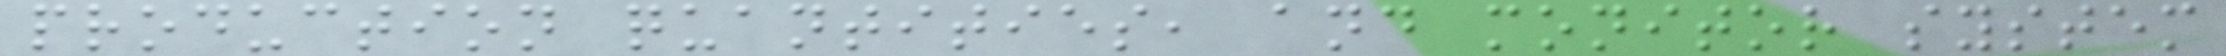production quantities, and monitor system
